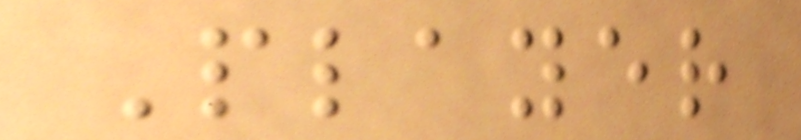Player
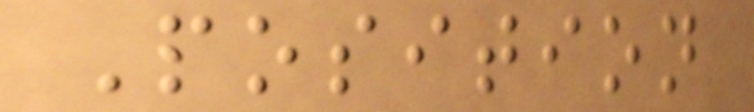Position
